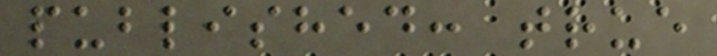published: true
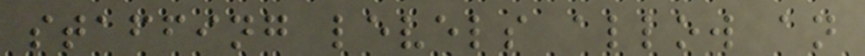staffing levels allow an
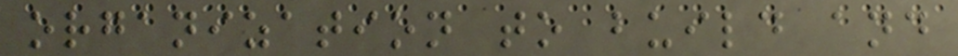organization to build and
